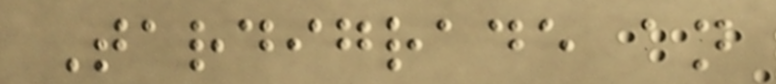Tardigrade an
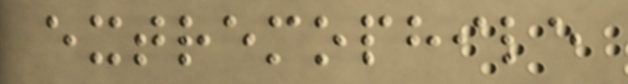extremophile
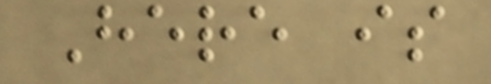Here is
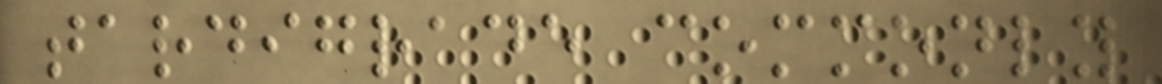tardigrade commonly
